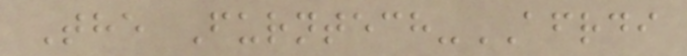The Furntech-AFRDI
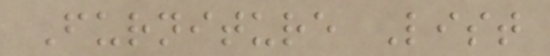Furniture List
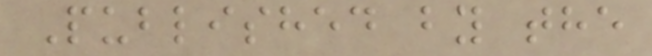Published by the
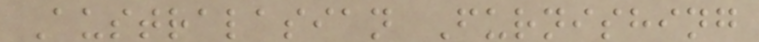Australasian Furnishing
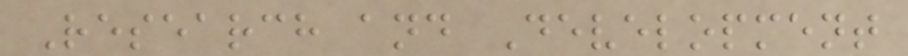Research and Development
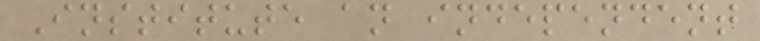Institute an independent
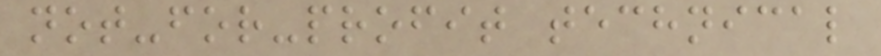not-for-profit technical
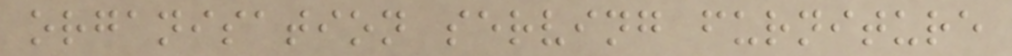organisation serving furniture
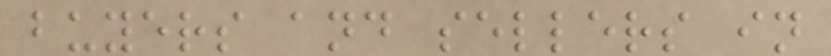buyers and sellers in
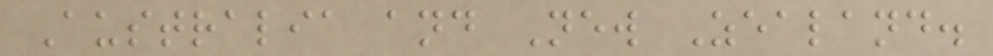Australia and New Zealand.
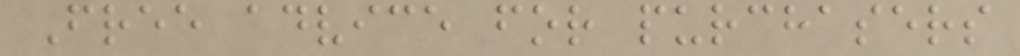Free advice for purchasers
